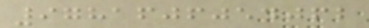9781606054062
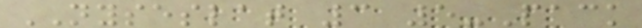NYSESLAT 3 5-Pack
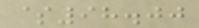$98.00
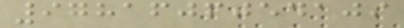9781606054109
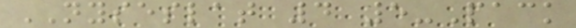NYSESLAT 4 5-Pack
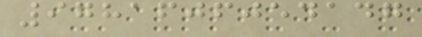9781606054147
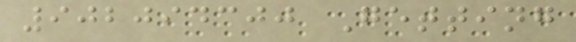902094300 Getting
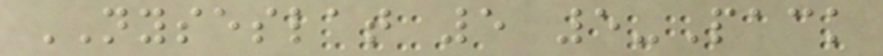NYSESLAT 5 5-Pack
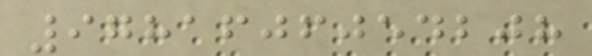9781606054208
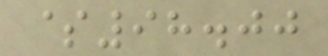$98.00
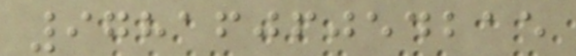9781606054215
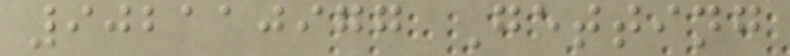902110977 Getting
